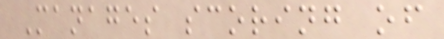Manages scoring of
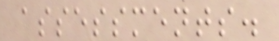assessments.
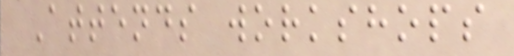Attends workshops
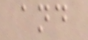and
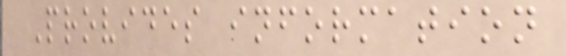Provides information
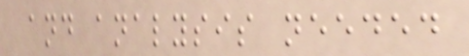and analysis needed
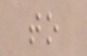to
